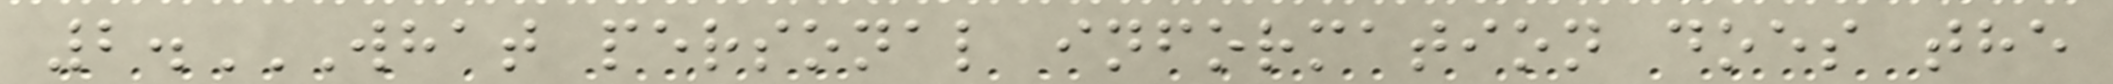2.WHAT PERSONAL INFORMATION DOES THE
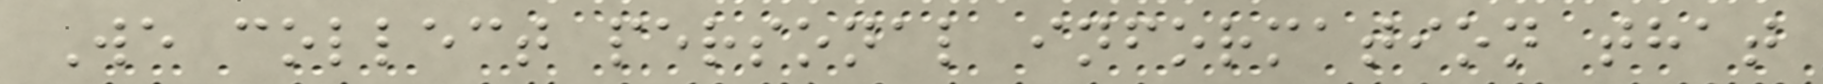We collect personal information that
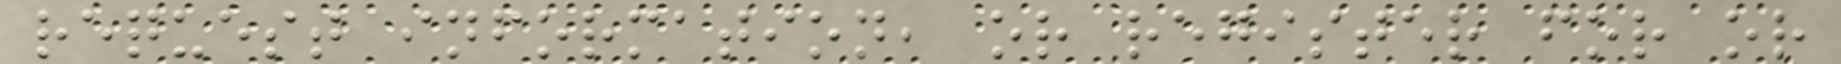request information, or register for or
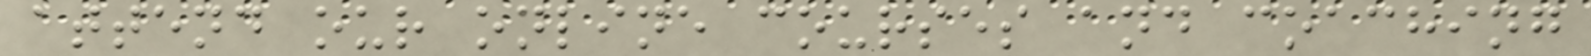attend our online courses and coaching
